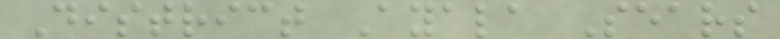District Ayala Sears
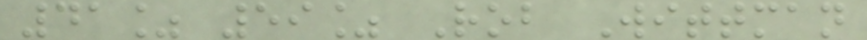41% 59% Rob Wittman
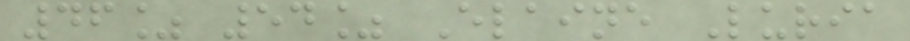46% 54% Elaine Luria
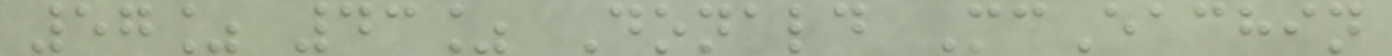57% 43% Donald McEachin
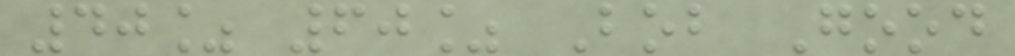40% 60% Bob Good
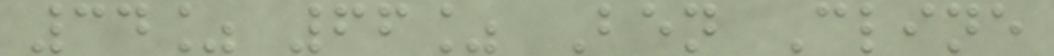34% 66% Ben Cline
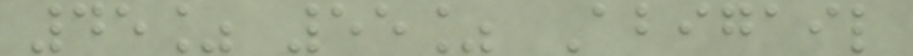45% 55% Abigail
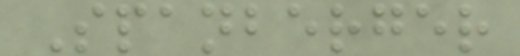Spanberger
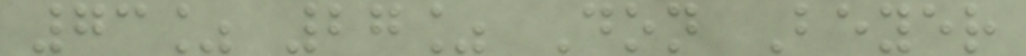73% 27% Don Beyer
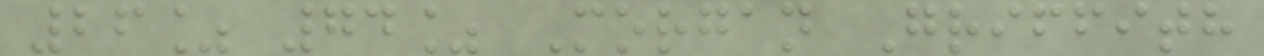26% 74% Morgan Griffith
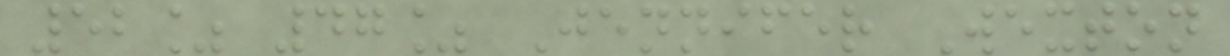52% 47% Jennifer Wexton
